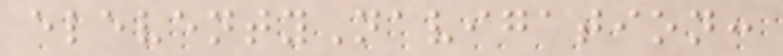eleventyNavigation:
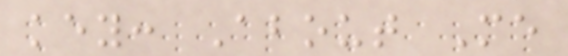key: About Me
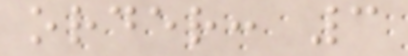order: 3
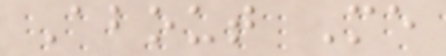About Me
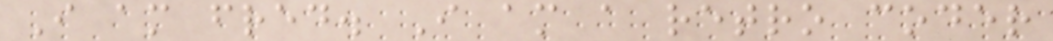I am fred. I am a retro coder
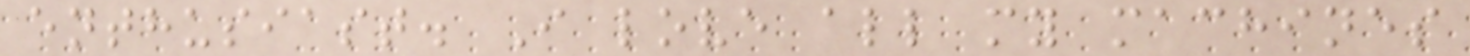enthusiast. I love all my machines
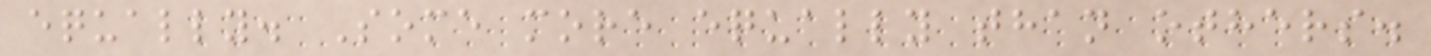equally. Some more equally than others.
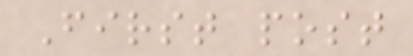First post
